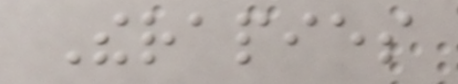Therapies
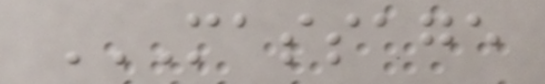MASSAGE
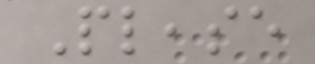Please
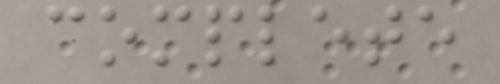complete
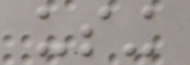using
